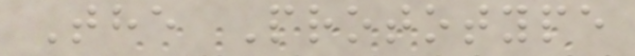The Prototype
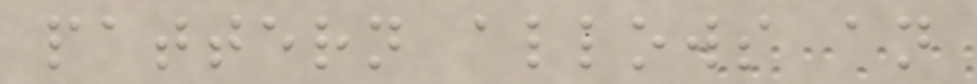pattern allows an
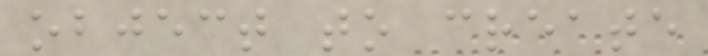object to create
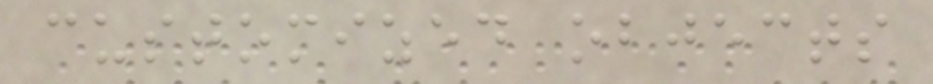customized objects
